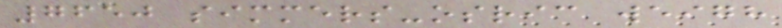7650 simmers-osric weigh
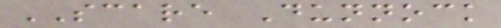SCARE Dunnock
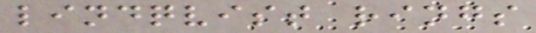lindqvist rings
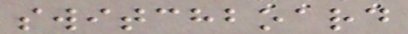switchboard
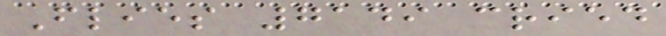Flies 7149 cried
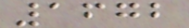1672
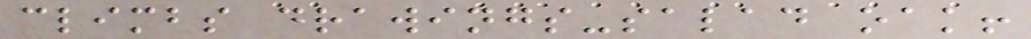climbs drawings-salad oak!
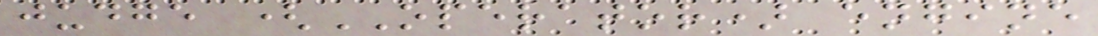judge (OPERATOR) engine
